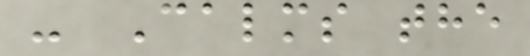- Calms the
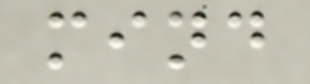mind
